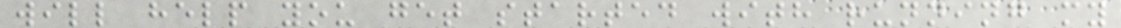will help you get started with running my
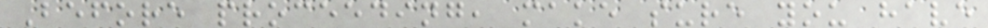Before proceeding, make sure you have
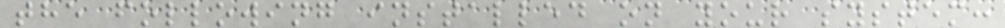the following installed on your system:
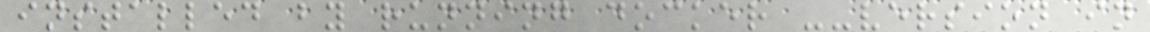installed by running docker --version in
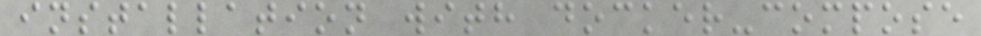installation with docker-compose
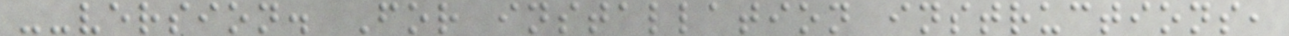--version. For installation instructions,
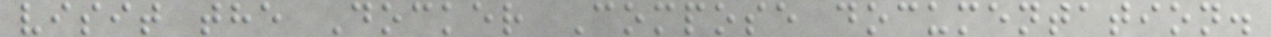visit the Docker Compose documentation.
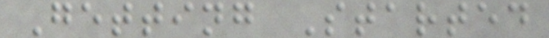Getting Started
